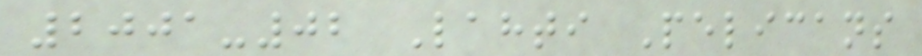2001-02 Lahti Pelicans
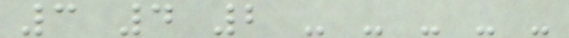3 4 2 - - - - -
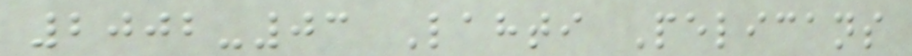2002-03 Lahti Pelicans
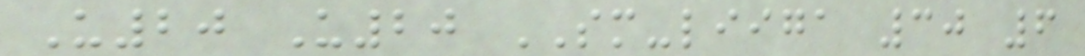U20 U20 SM-liiga 30 6
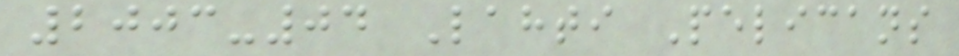2003-04 Lahti Pelicans
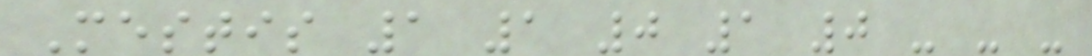Mestis 1 1 0 1 0 - - -
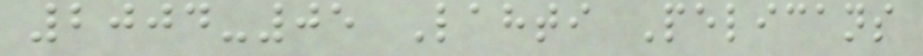2004-05 Lahti Pelicans
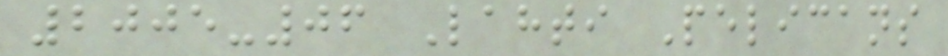2005-06 Lahti Pelicans
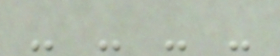- - - -
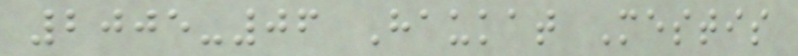2005-06 Haukat Mestis
